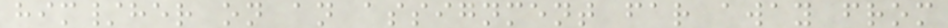him/her on an assignment far away from
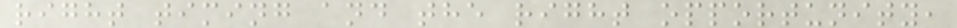right timing and the right opportunity,
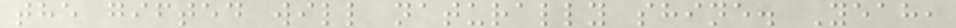the gifted will naturally shine. Yeah,
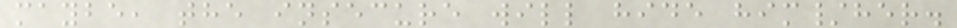maybe, the insecure will hide him/her.
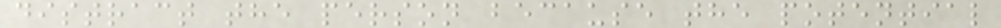distract the person because the potential
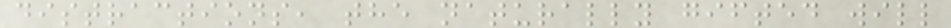distractions, the naturally gifted will
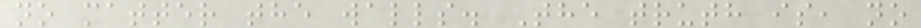no matter the walls. The truth is, no
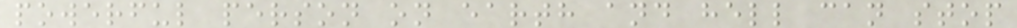powerful person on earth and hell can stop
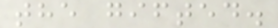the gifted.
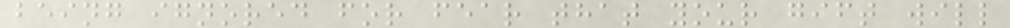being ignored for fear that your gift will
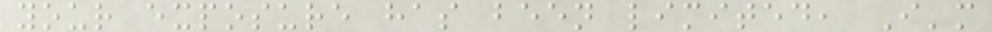your exposure has been limited, I'm
